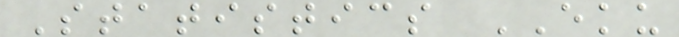Statistics EKU
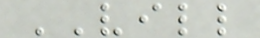VILL
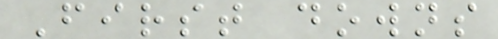First downs
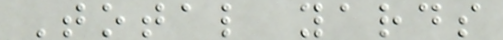Total yards
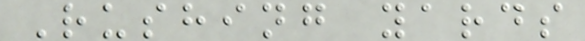Rushing yards
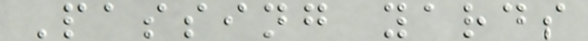Passing yards
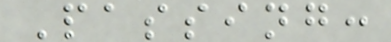Passing:
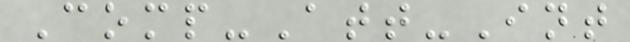Comp-Att-Int
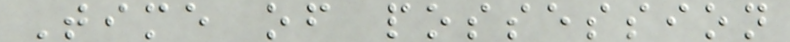Time of possession
